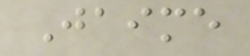Jaime
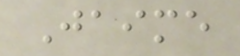Jaime
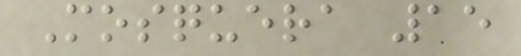Mosquera 15
